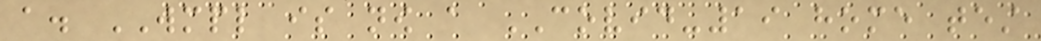a. WMPL is now a COVID-19 home test
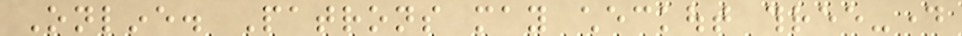Online. Patrons may checkout three-day
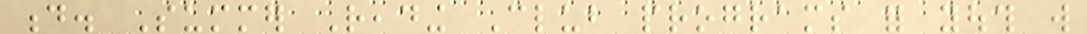d. Summer Reading Club programs for youth will
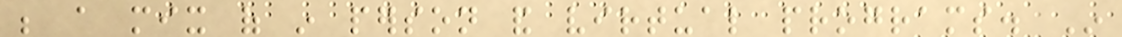be a mix of in person and virtual programs. In
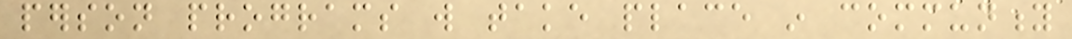person programs will take place in community
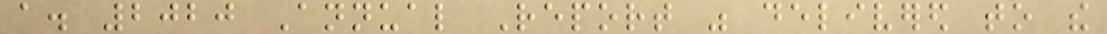a. 2020 Annual Report was delivered to the
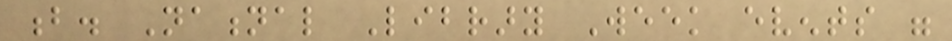b. National Library Week events were
